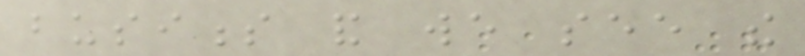business and we see the
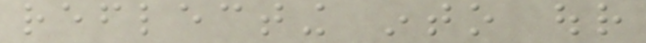reflecting into our
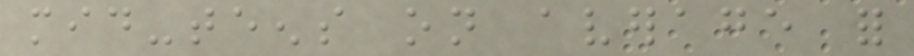mid-teens on average for
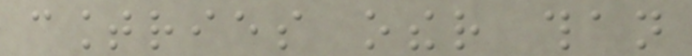countries other than
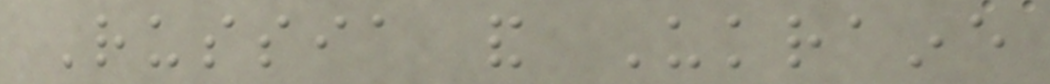Russia and Ukraine
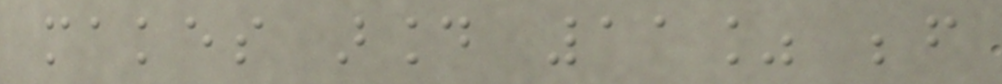makes around 11% before
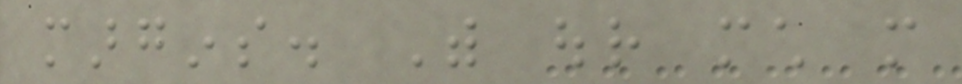margins. With our much more
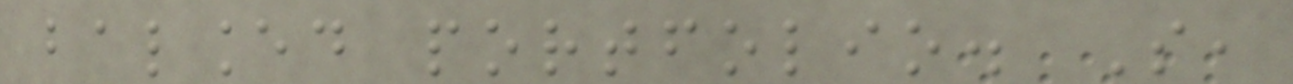balanced portfolio. So,
